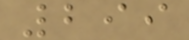299
